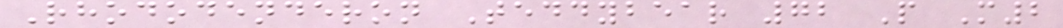Rhododenderon Teddybear 72 P M2
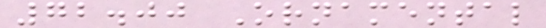72.00 Ornamental
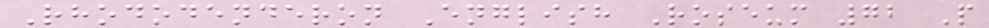Rhododenderon English Roseum 72 P
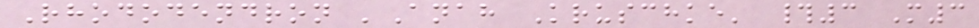Rhododendron 'Anah Kruschke' #3 M3
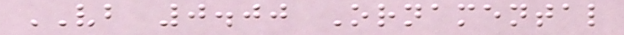VB 0.00 Ornamental
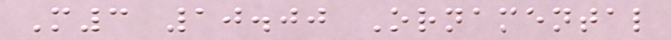M3 10.00 Ornamental
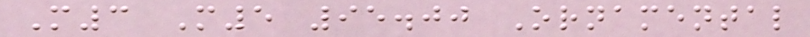M3 M5 95.00 Ornamental
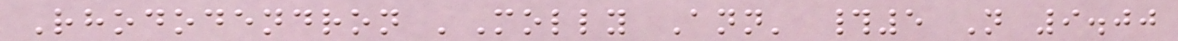Rhododendron 'Molly Ann' #5 N 9.00
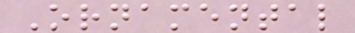Ornamental
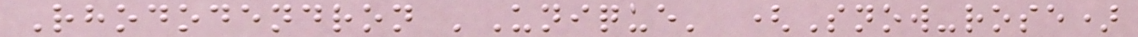Rhododendron 'Unique' (Snow-rose)
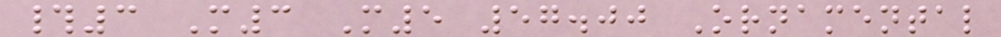#3 M3 M5 57.00 Ornamental
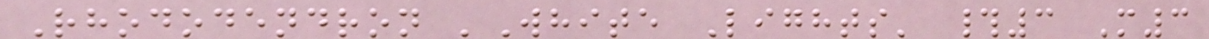Rhododendron 'White Lights' #3 M3
